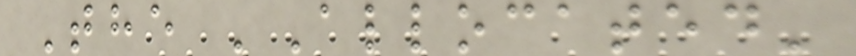The 'Allocated'
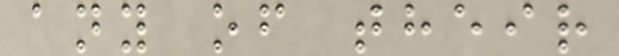any of their
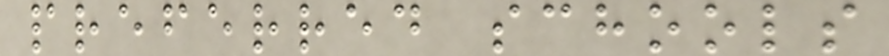preferred schools
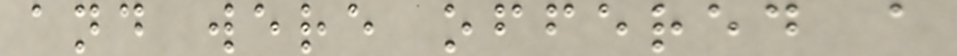and were offered a
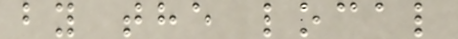by the local
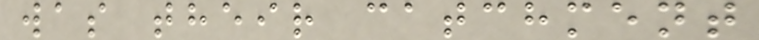was their catchment
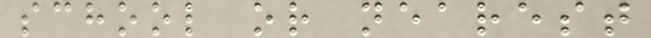school or nearest
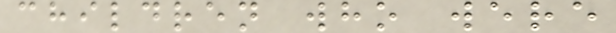children who were
